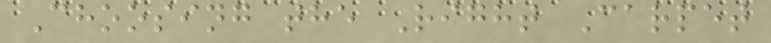Choosing the Right Carpet
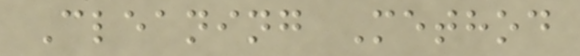Cleaning Method
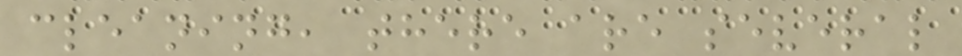cleaning, there are several
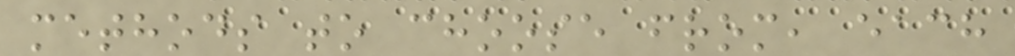methods to choose from, each
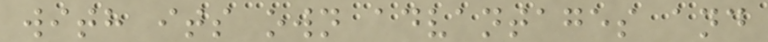with its own advantages and
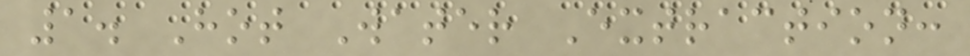1. Hot Water Extraction:
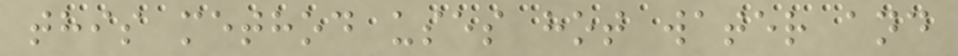this method uses hot water and
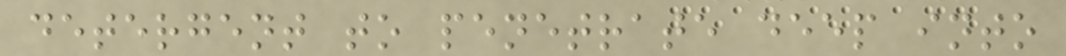detergent to penetrate deep into
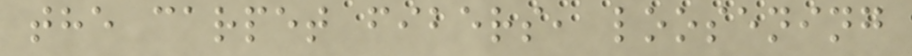the carpet fibers, loosening
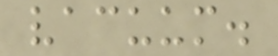vacuum.
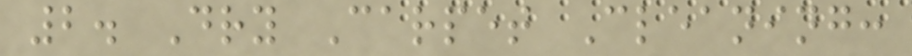2. Dry Carpet Cleaning:
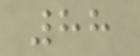88
